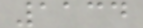1134
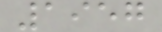1957
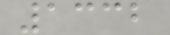1332
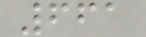661
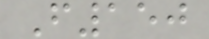F150
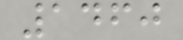1460
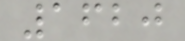1620
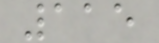115
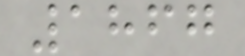1867
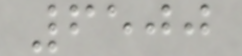6500
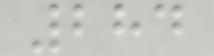284
